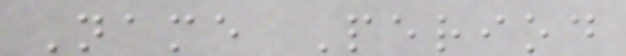Name Period
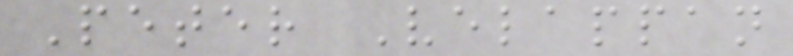Peter Velappan
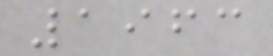1963
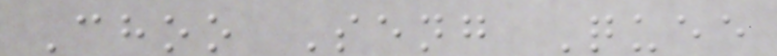Choo Seng Quee
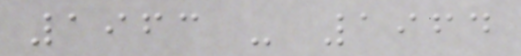1963 - 1964
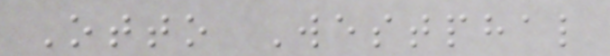Otto Westphal
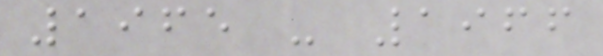1965 - 1966
